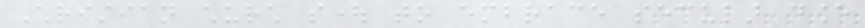Christian church sought to embrace secular dance
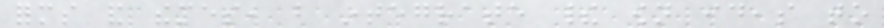forms and themes, but integrate their own ideas to
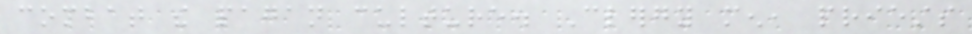combat the pagan culture. Clergy men, priests
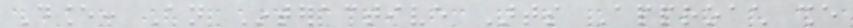Dance: An Interactive Arts Approach she
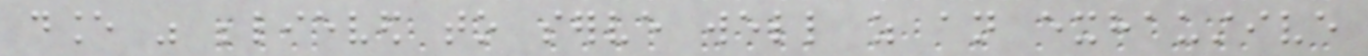dance was believed to serve well as an exhaustive
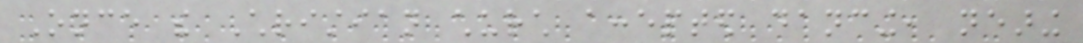Once the Christian church accepted dancing, nearing
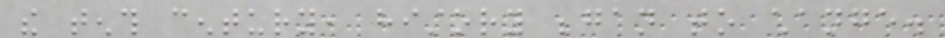the tenth century, history began to change.
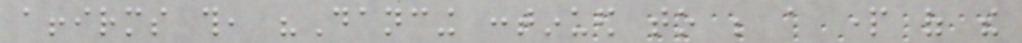affirms this, "Dancing continued to be a part of the
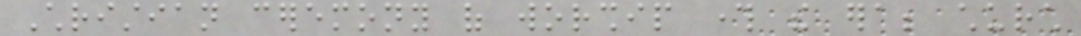Christian ceremony of worship through the era; church
